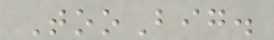TooBig.
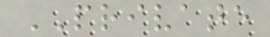PRIVATE
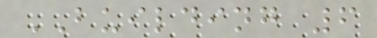BUILDING 6
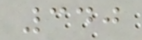340
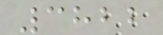3822
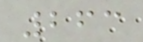263
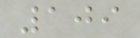109
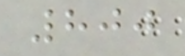800
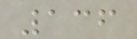136
